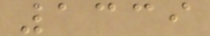1339
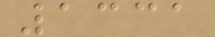1331
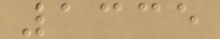1335
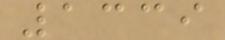1339
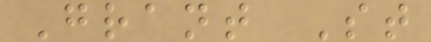Grant St
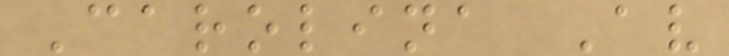Carolina Av
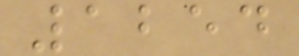1254
